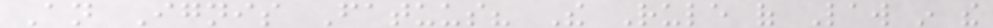An Ignis Fatuus? The Rule of Law in the
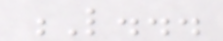L...
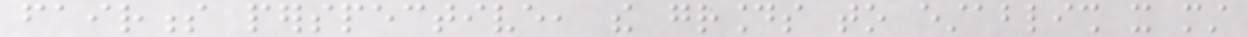fairness perspective, the grounds to establish it must
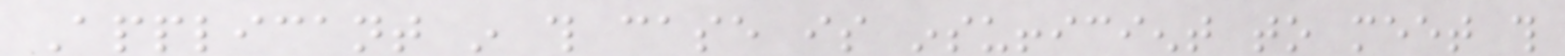Applicant in this case is insufficient to meet this
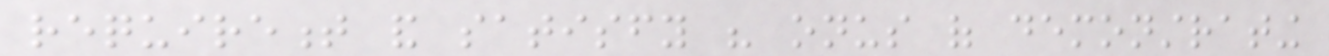requirement and satisfy his onus of demonstrating
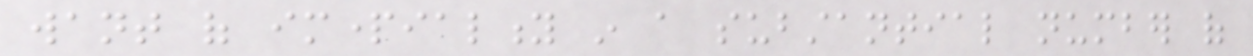want of impartiality in a substantial number of
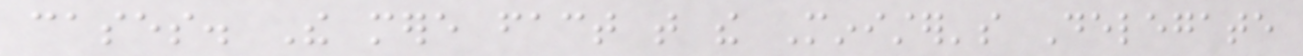cases. The mere fact that the Minister's Delegate
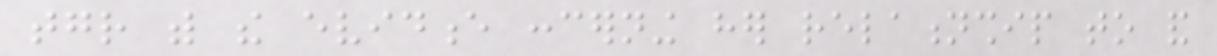together with the evidence concerning her relationship to and
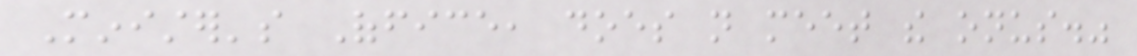Minister's Office, does not meet the onus."
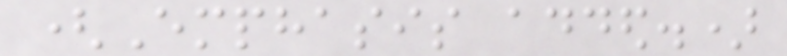(Emphasis added.)
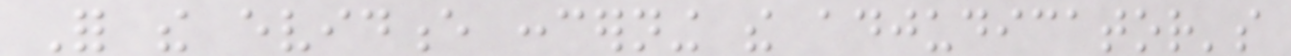For the evidence concerning the adjudicator's
